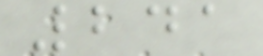241
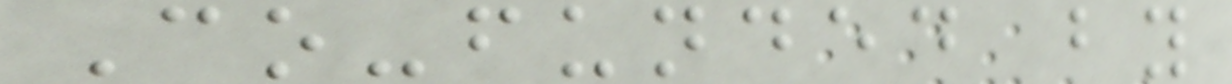Co-funded by
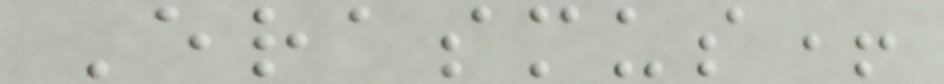Erasmus+
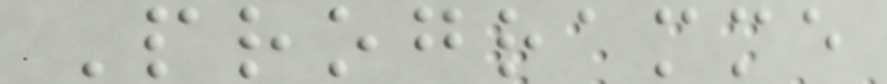Programme
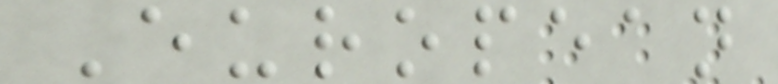European
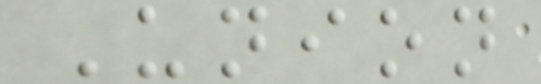Union
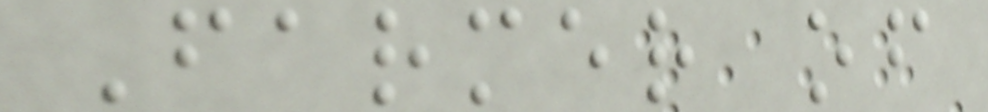Farmer of
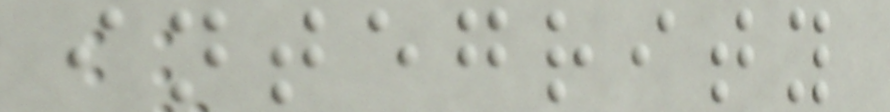integrity
